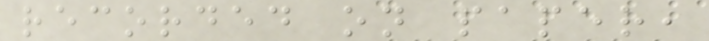recorded on paper,
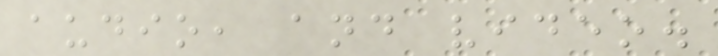audio, and video.
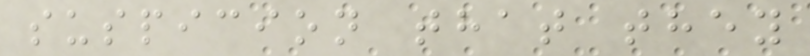suspicion that they
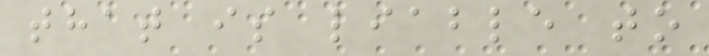that is liable to
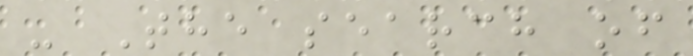- The search of
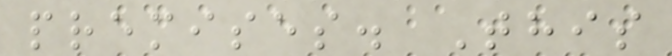premises. This
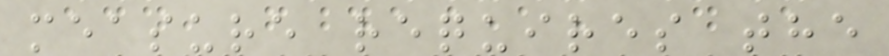measure requires the
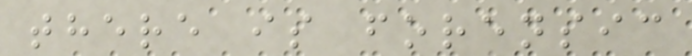there is forensic
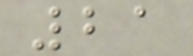21
